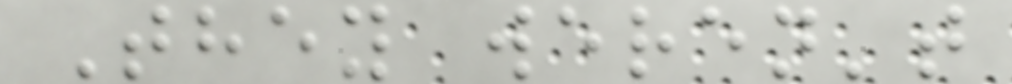They weren't
